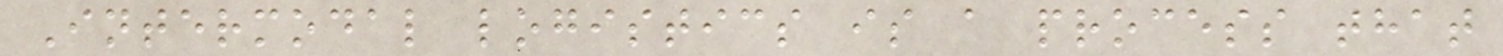Intermodal logistics is a process that
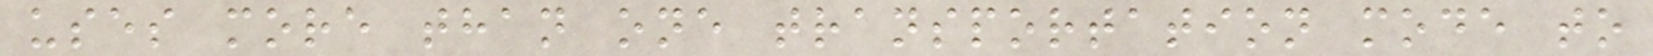uses more than one transportation mode to
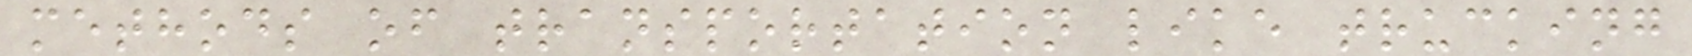methods of transportation like trucking
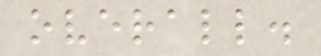overall.
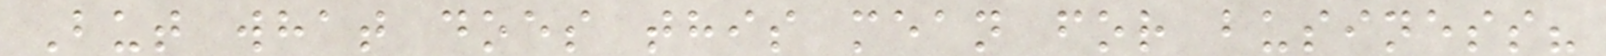But what does this mean for business?
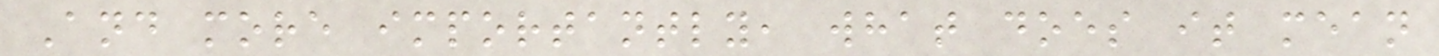And more importantly, what does it mean
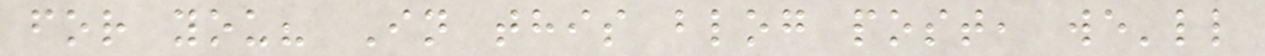for you? In this blog post, we'll
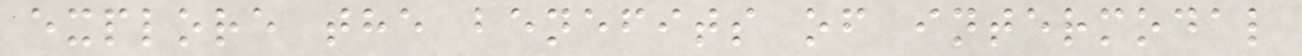explore the benefits of intermodal
